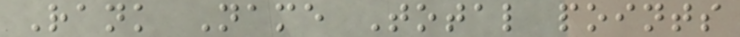Rank Name Total points
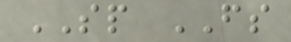SP FS
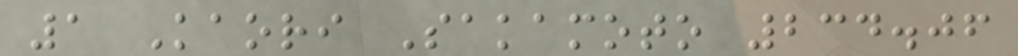1 Kaori Sakamoto 234.06
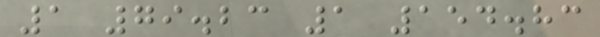1 79.23 1 154.83
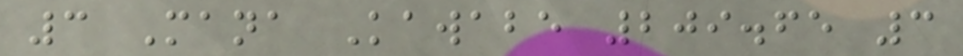3 Mana Kawabe 209.65 3
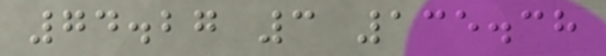74.27 3 135.38
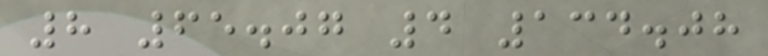8 65.07 4 134.08
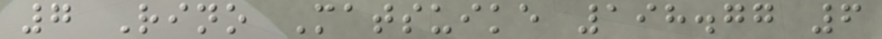7 Rino Matsuike 198.77 6
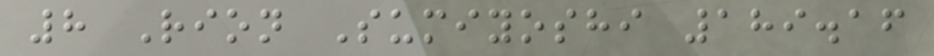8 Rion Sumiyoshi 189.16
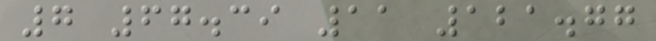7 67.39 11 121.77
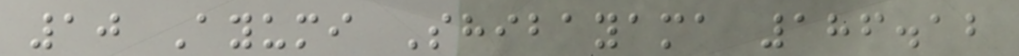10 Ayumi Shibayama 186.12
